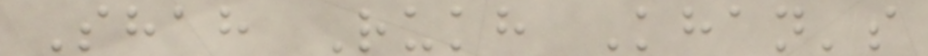Shah Rukh Khan's
